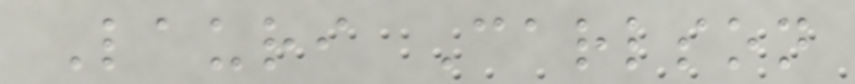Lauri Carlson
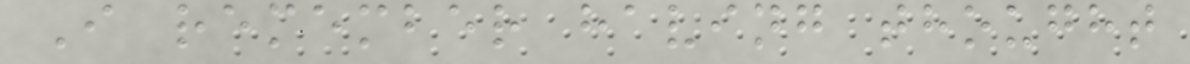I remember having thought
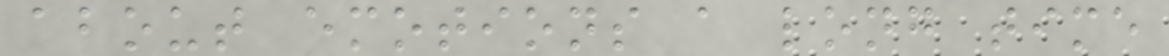about emotions a long time
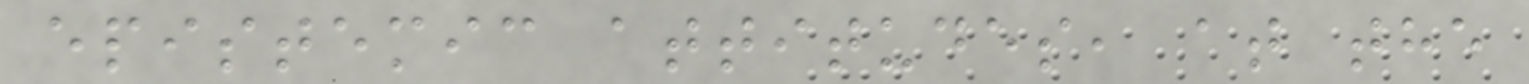epistemic attitudes, at the
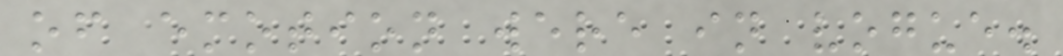of emotion were in vogue.
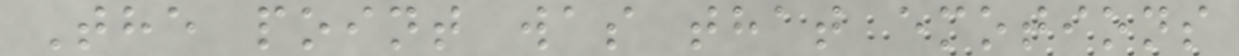The point was that emotions
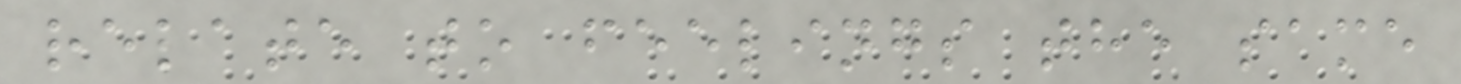relate to feelings the same
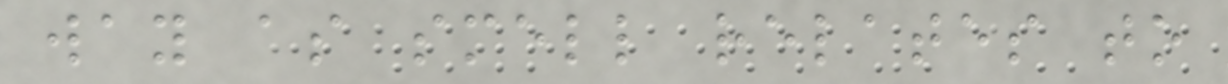way as smell relates to
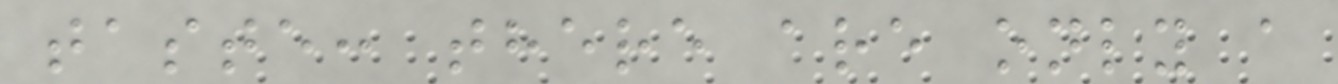taste: there are only a
